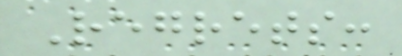Regrets:
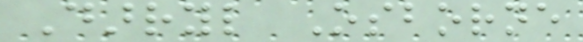Darryl Osborne
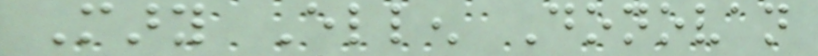Mary Ellen Donovan
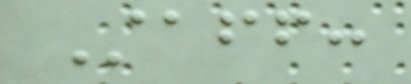Staff:
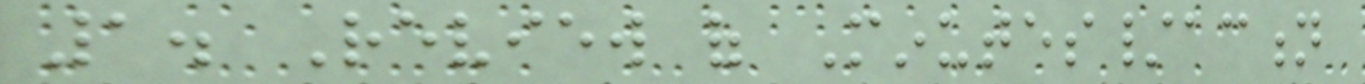1. Review of Minutes/action
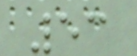53
